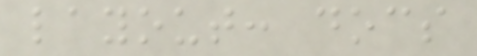layout: docs
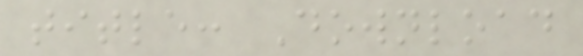title: Download
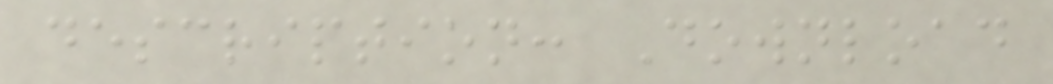description: Download
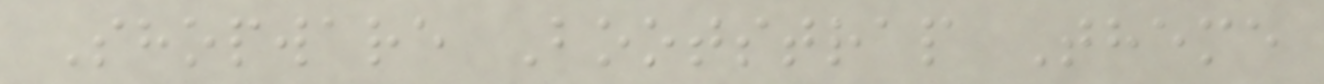Shopware Bootstrap Theme
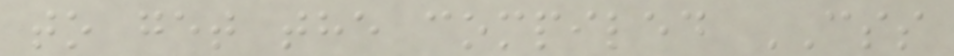to get the compiled CSS
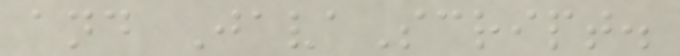and JavaScript.
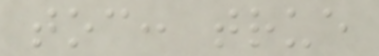toc: true
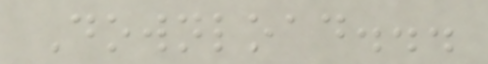Download...
